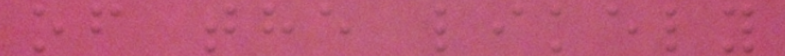of the likely
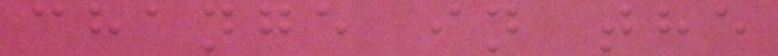change in the
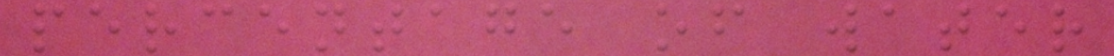percentage of water
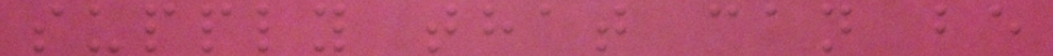supply that can be
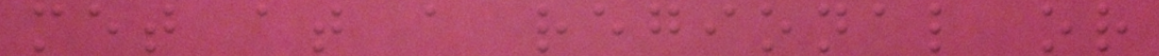met at a regional or
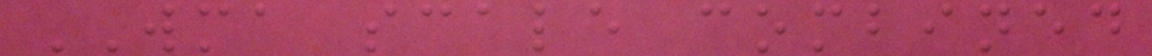WMA scale combined
